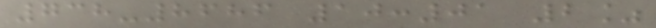738-8686 10:01 2%
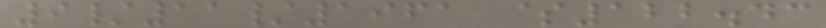9/11/1961 $122.43
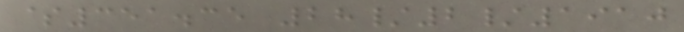$351.35 28/2/1910
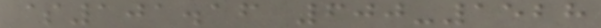$101.16 600-1528
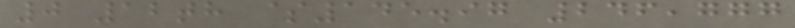0 12th $145.97 246,777
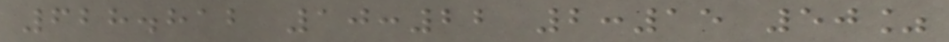628.812 10:22 2:15 50%
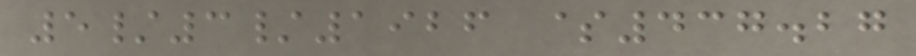5/3/1926 $437.27
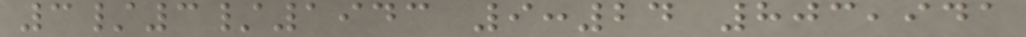3/3/1943 9:24 803,941
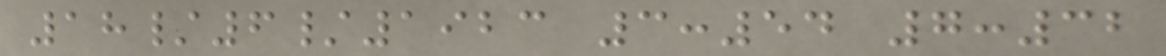18/6/1923 3:54 7:32
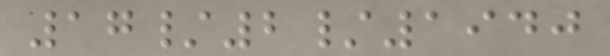17/2/1940
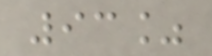93%
